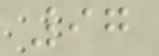97
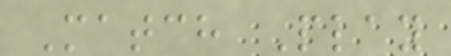Match Play
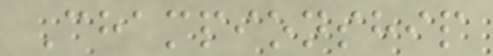Championship
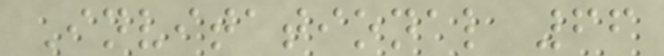Invitational 66
